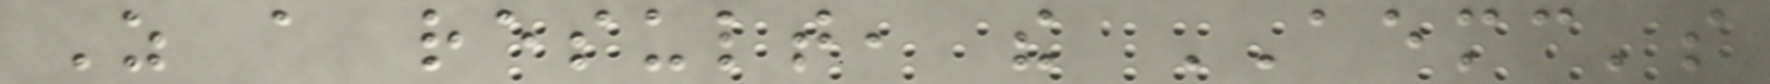As a result, the AEMC's
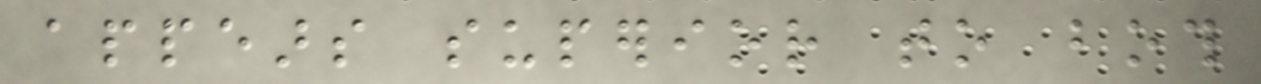appears superior to both
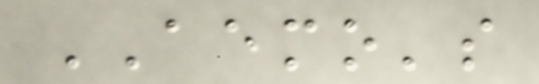AEMO's
